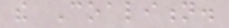the Coalition.
